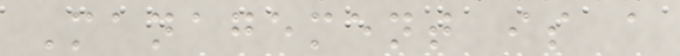Management is a
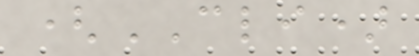(CLI)
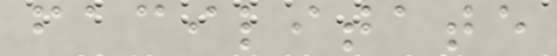facilitate
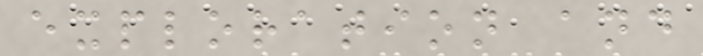exploration and
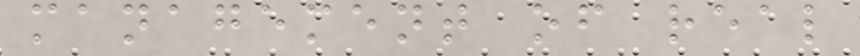management of real
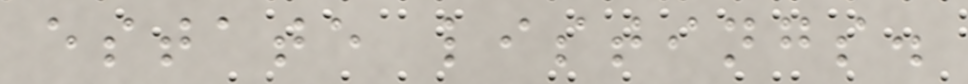estate listings.
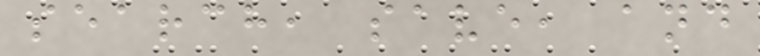search, save, and
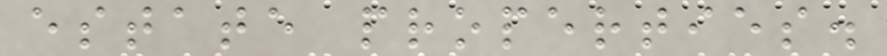estate properties.
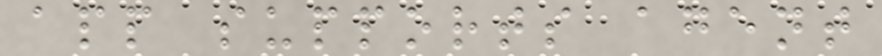app supports agent
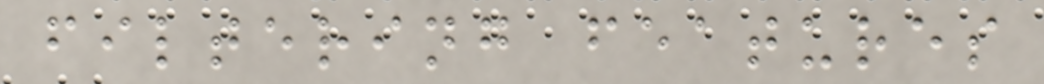filtering features
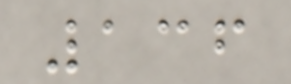136
